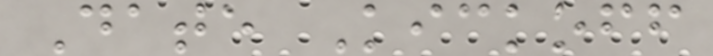Date Kickoff
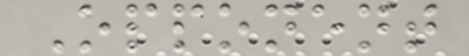Opponent
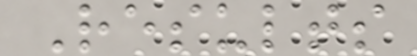Results
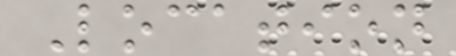Location
